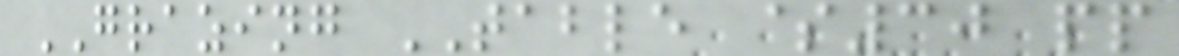GRAZING TABLE $30 pp
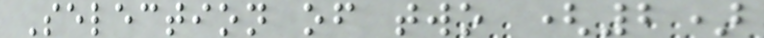Selection of two (2)
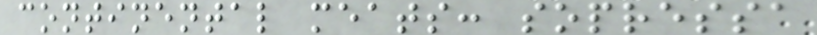continental meats: sopressa
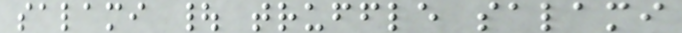salami | truffle salami
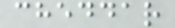cheddar
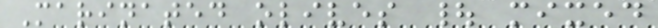Marinated olives | mixed
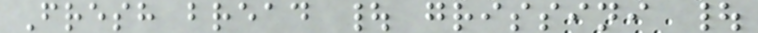Fresh bread | grissini |
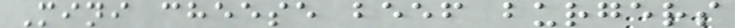Mini cheese beef burgers
